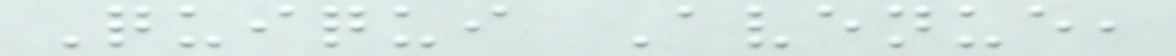Quiqui Avenue,
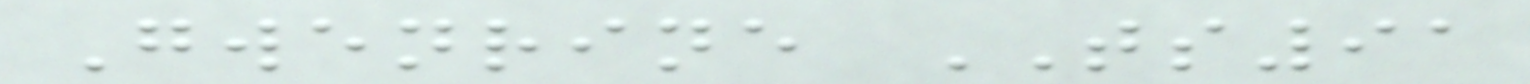Gwenrine TS91
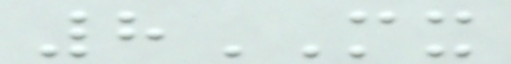8MX
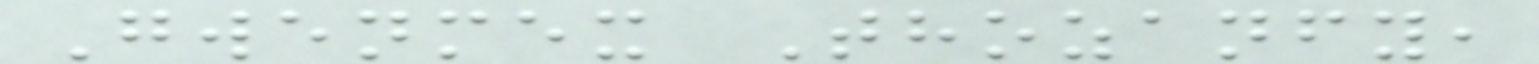Gwenmex Thozanfy,
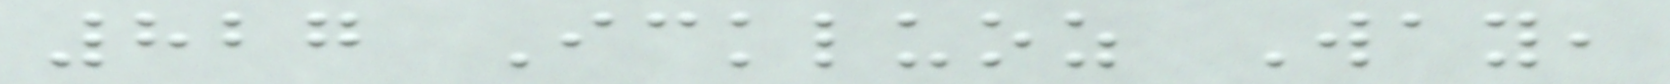827 Ickluoz Way,
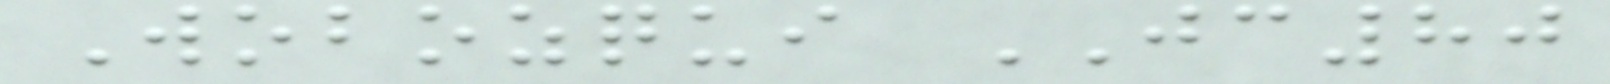Wobozqui JC80
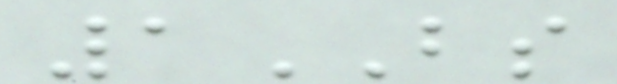1BS
